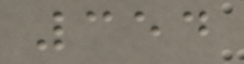354
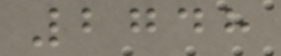2748
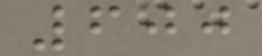600
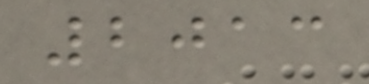2013
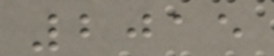2015
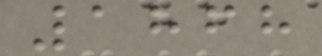1868
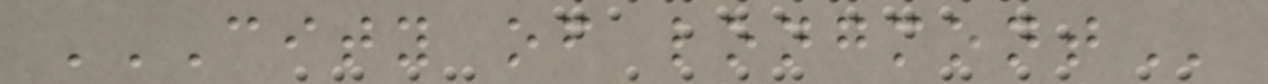CITY OF LONGMONT
